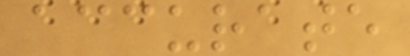accurate
